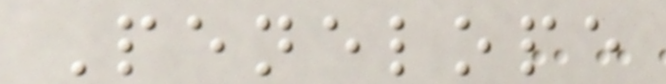Penelope
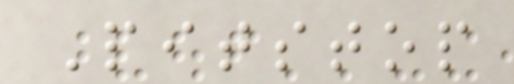Pitstop
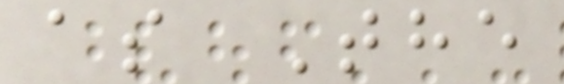as The
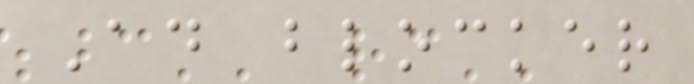Ad blocker
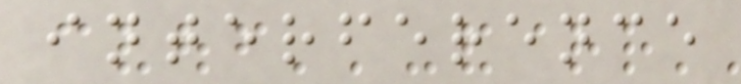interference
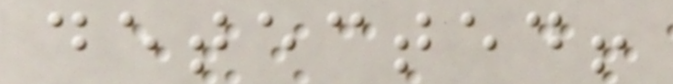detected!
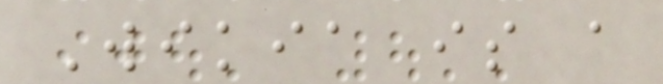Wikia is a
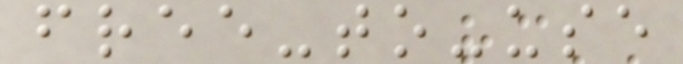free-to-use
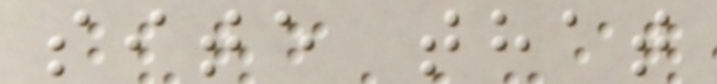site that
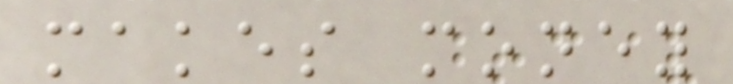makes money
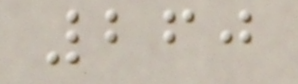260
